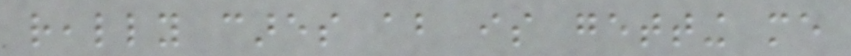really cares about is getting me
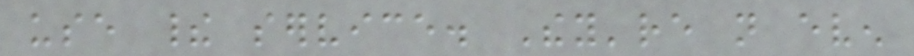use their service. They're not even
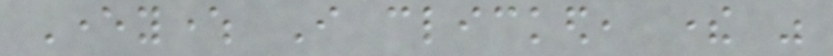Everywhere I clicked, there was
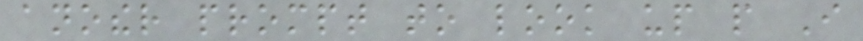another prompt to look up people I
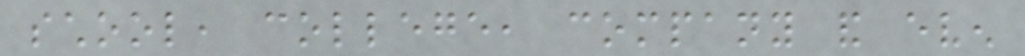school, college, company and even
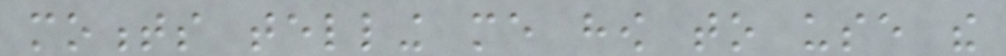moments telling me how to use the
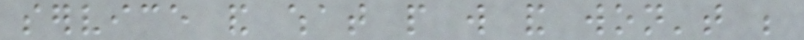service and what people will and won't be
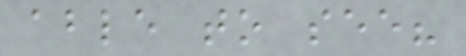able to see?
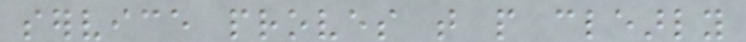service proves that people clearly
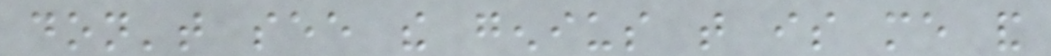don't see the genius that is me and
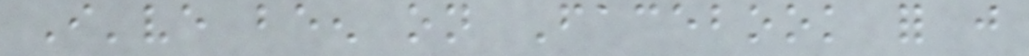I've been on Facebook for just
